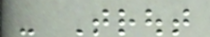- Trout
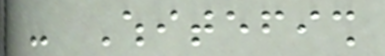- Whitefish
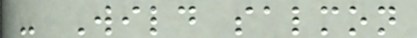- Wild salmon
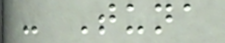- Tuna
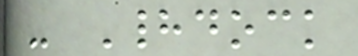- Haddock
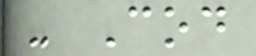- Cod
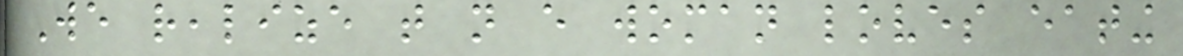We realize that not every woman loves eating
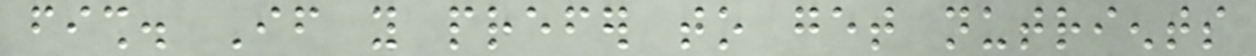fish. If you prefer to get nutrients
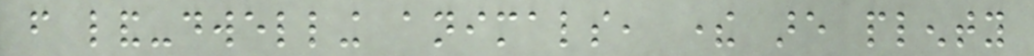from land-dwelling animals, there are plenty
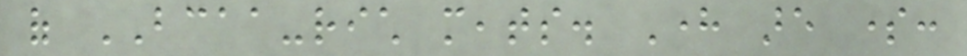of BCAA-rich meats. Here are some:
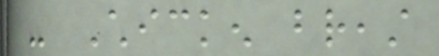- Chicken breast
